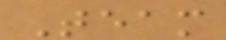Team
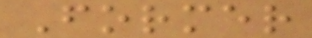Former
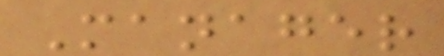Manager
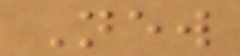New
